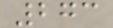273
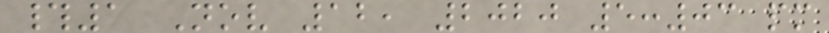#1 Nov 12, 2020 5:03 pm
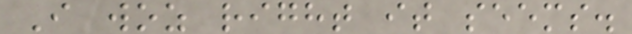I woz right it seems.
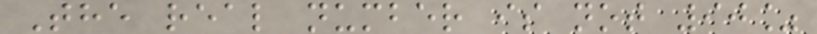The real number is not 90%
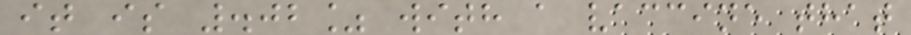it is .02% with a vaccine that
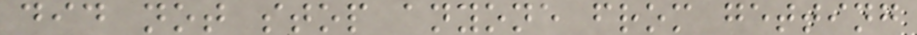did not stop anyone from getting
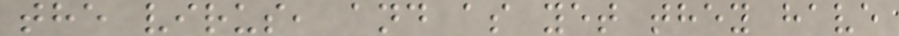the virus, and as yet they have
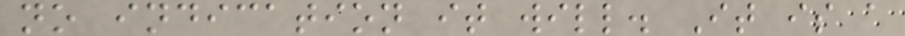no indication it will. It is a
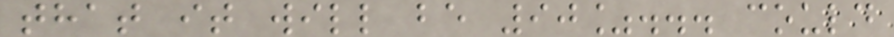that it will be 90%... could
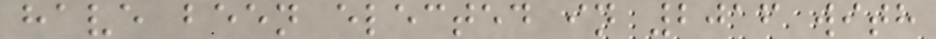have been elected in 2016 with
